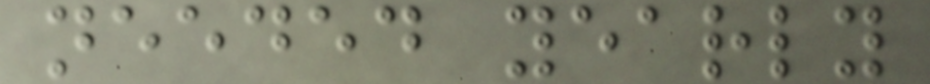needed yearly
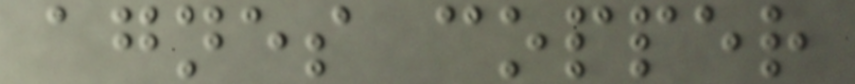agnes copper
